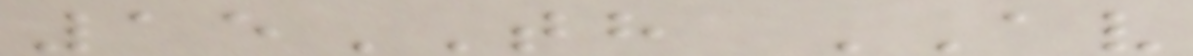15TH AV
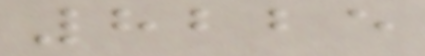8225
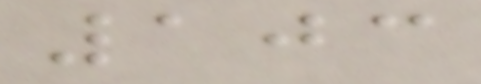103
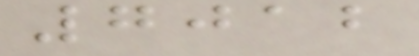7012
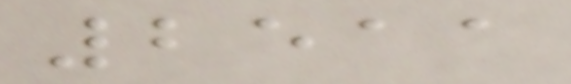2511
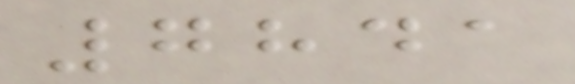7841
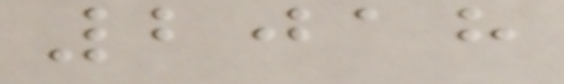2018
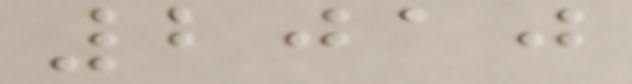2010
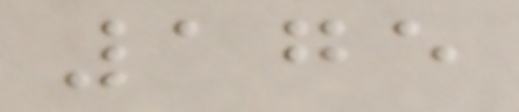175
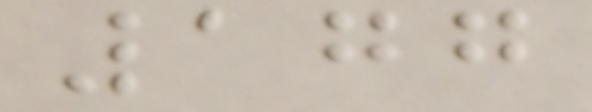177
